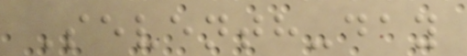Seventh-day
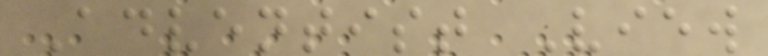Adventist View
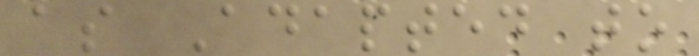as Adapted to
